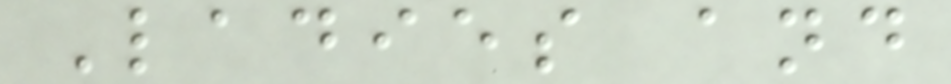Ladies and
